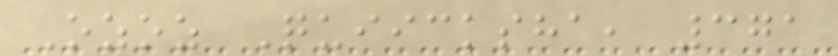Ozoz Quiicksha, 371
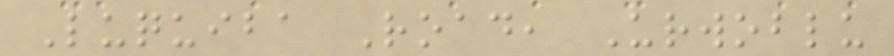Luquiba Road, Urwoblu
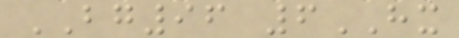BG96 6HX
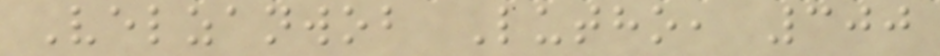Velzanwob Lutho, 300
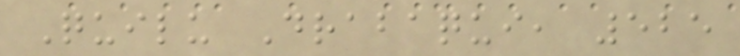Quilu Drabaqui, 525
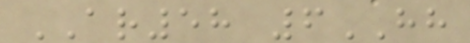AR58 6HH
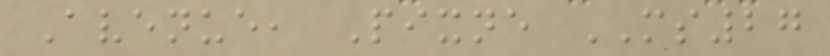Avenue, Pixne MS27
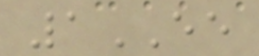1EE
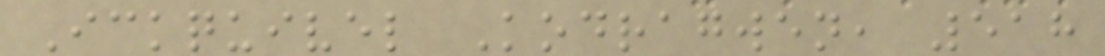Ickquivel Kodragwen, 518
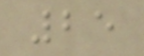25
